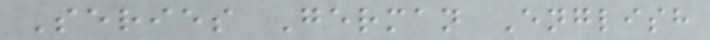Series German English
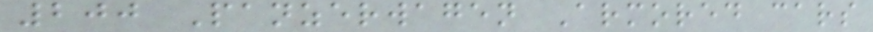200 Panzerwagen Armored cars
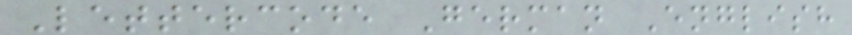Lettercode German English
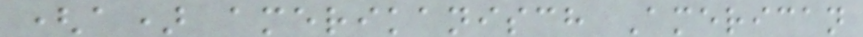(a) amerikanisch American
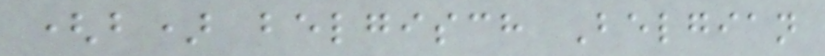(b) belgisch Belgian
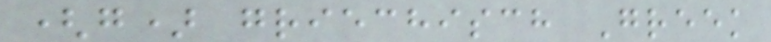(g) griechisch Greek
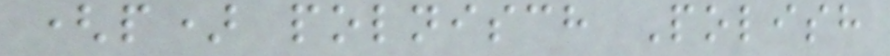(p) polnisch Polish
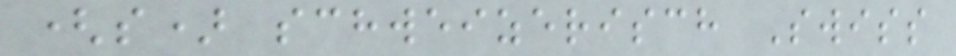(s) schweizerisch Swiss
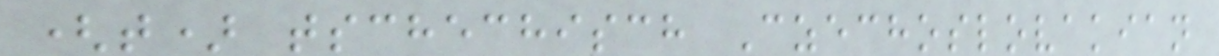(t) tschechisch Czechoslovakian
